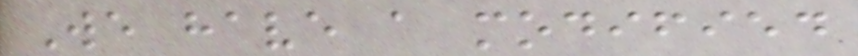We have a modified
